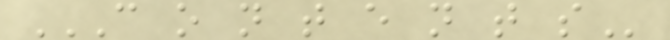C O N T E N T S
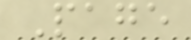Page
